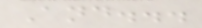And...
